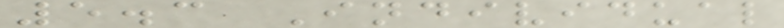5.3 Individual
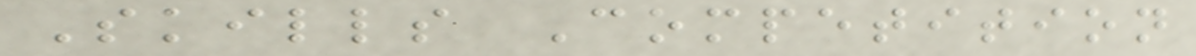Skills Competition
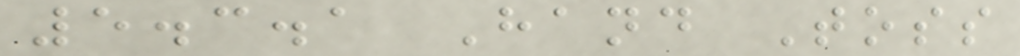5.3.1 Hand Toss
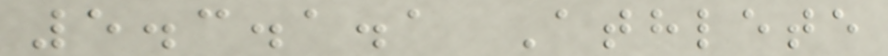5.3.1.1 Athlete
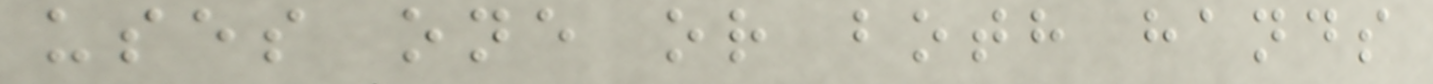uses one or both hands
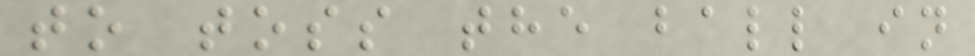to toss the ball in
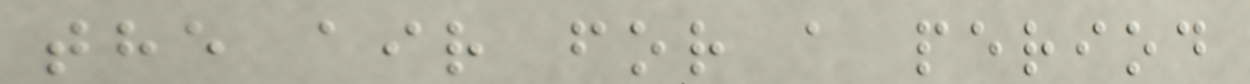the air for a period
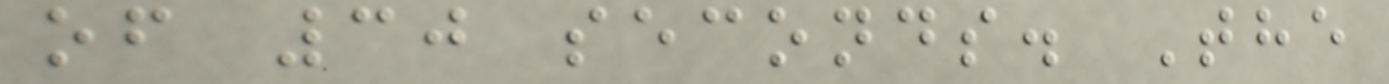of 30 seconds. The
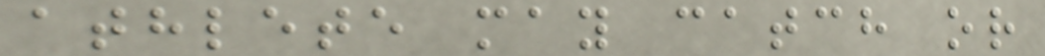athlete may catch or
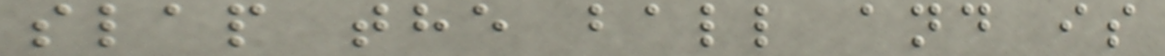slap the ball and is
